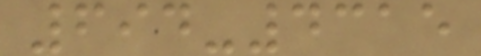694-4315
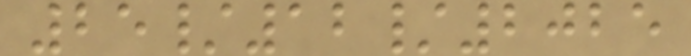25/12/2025
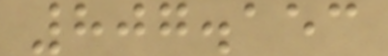807.153
